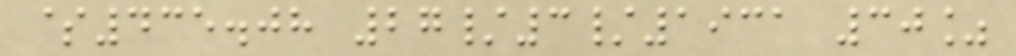$435.08 27/3/1931 30%
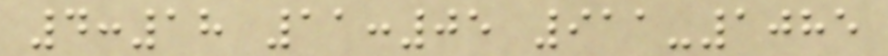4:18 11:05 911-1085
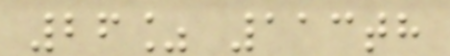26% 113th
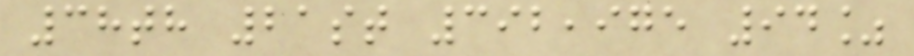38th 21st 392,975 94%
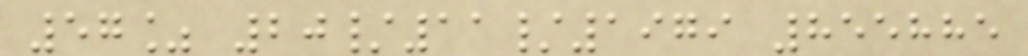57% 20/11/1979 855885
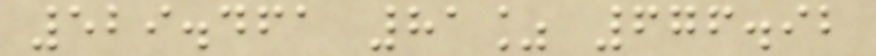529.461 81% 676.92
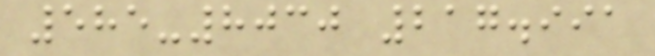585-8030 217.991
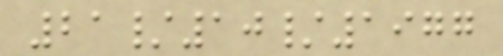21/10/1977
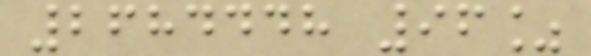2684448 96%
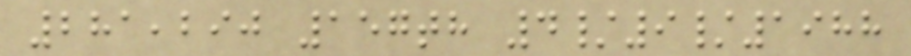281,290 157th 4/9/1988
